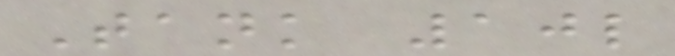Tank 10l
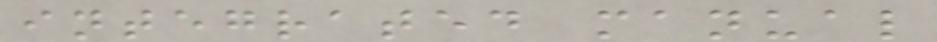integrated manual
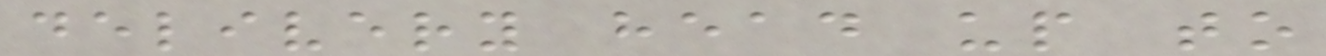delivery head up to
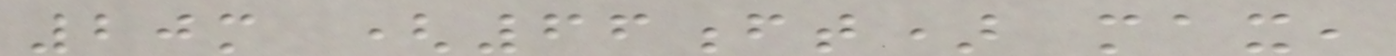20m (66ft) max,
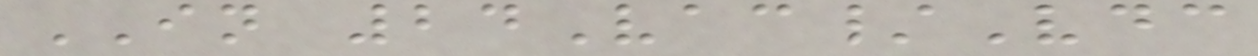IN 24Vac/Vdc
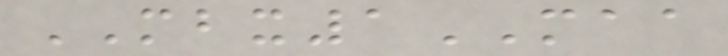MBX1MAA
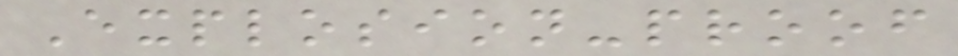Explosion-proof
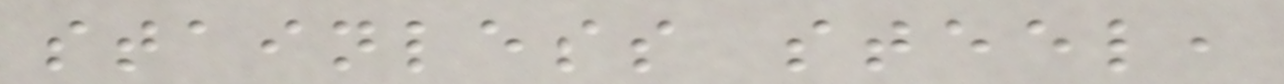stainless steel,
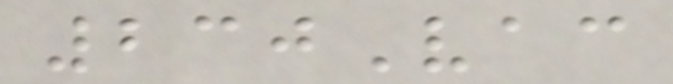230Vac
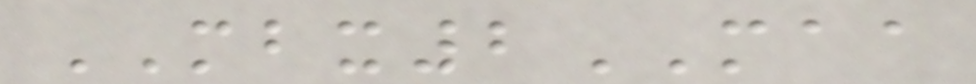MBX2MAA
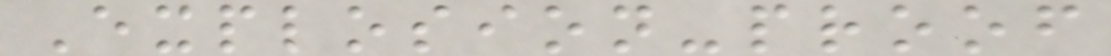Explosion-proof
